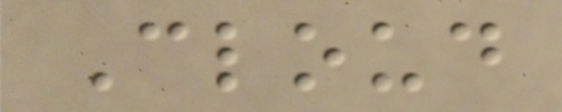Cloud
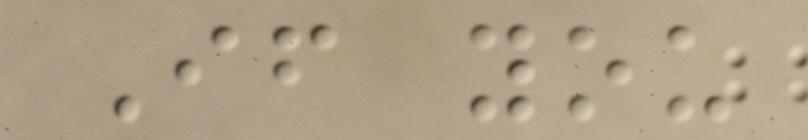If you
